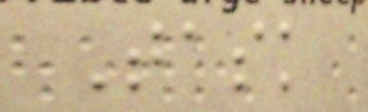Task
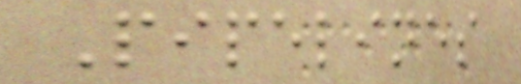Pipelines
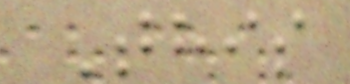This
